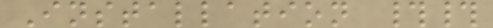Installation ##
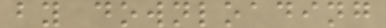by downloading
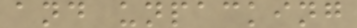and unpacking
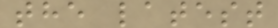the latest
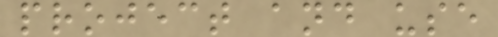project and use
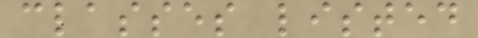classes listed
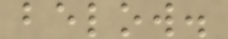below.
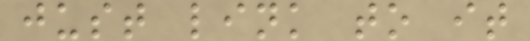just link to it
